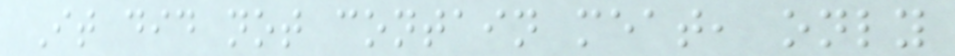It did not contain meat, only
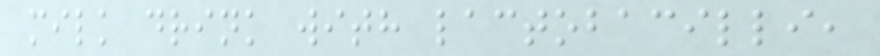milk drink with lactobacilli,
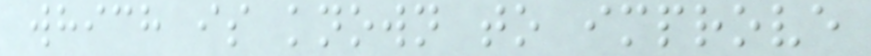which is known to improve
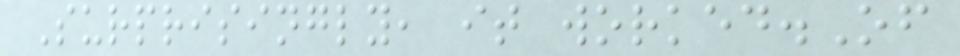Surprisingly, it worked.Of
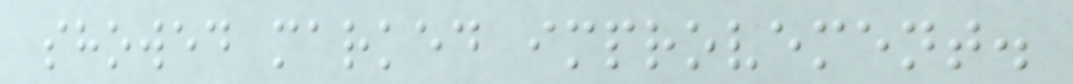showed marked improvement.
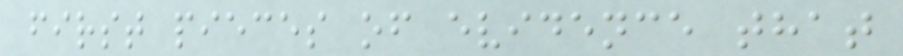first pieces of evidence that
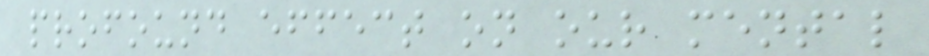profound effect on our mental
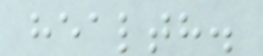health.
